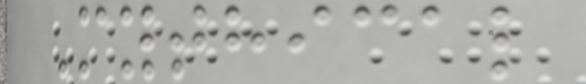Mythical
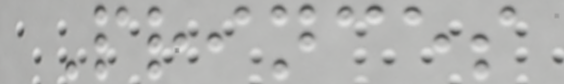Princes
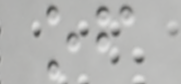of
